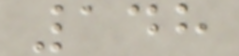148
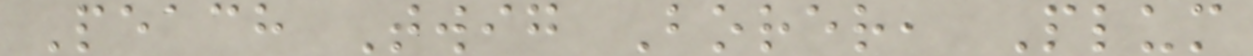Peach Twig Borer, Plum
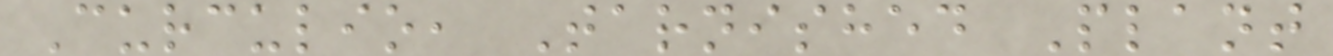Curculio, Tarnished Plant
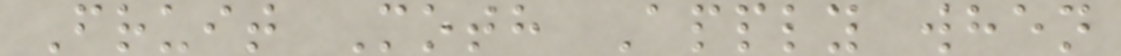Fruit Moth Apply when
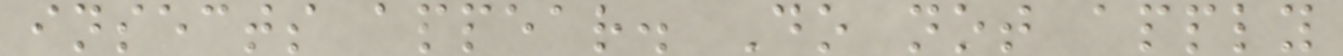insects appear. Do not apply
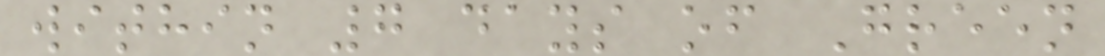within 7 days of Green
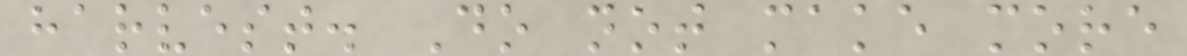harvest. Do not make more
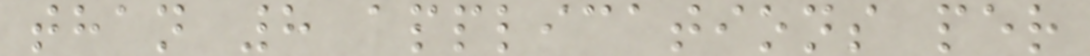than 8 applications per
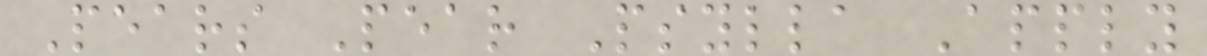Pears Pear Psylla Apply
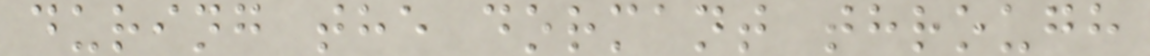during the dormant through
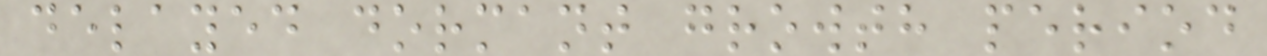delayed dormant growth period
